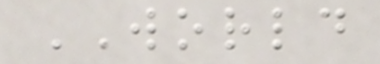WORLD
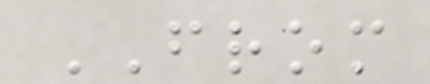FROM
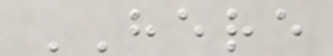HERE
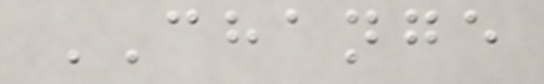CHANGE
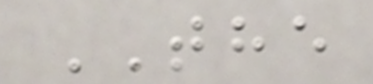THE
